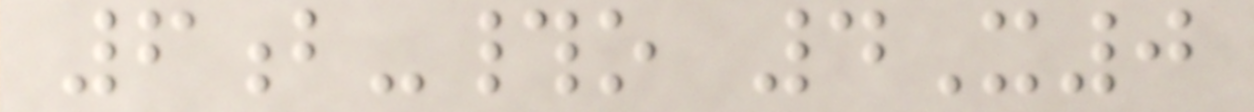6b-#o 4X0
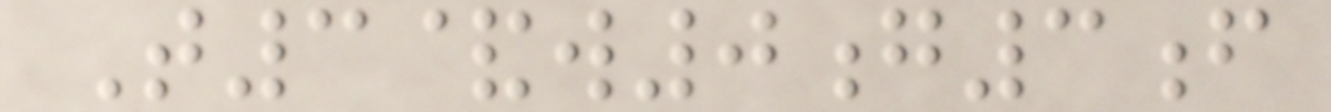T3&w0g3f
